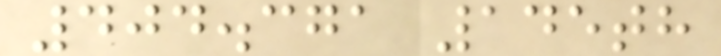404.371 145th
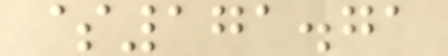$171.71
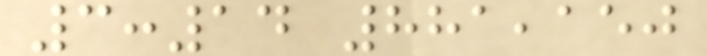3:14 881,150
